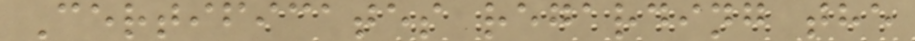Certificates regarding the
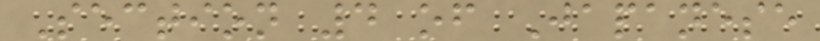Section 4 of Japanese
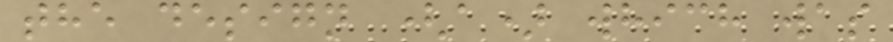the design (a) which was
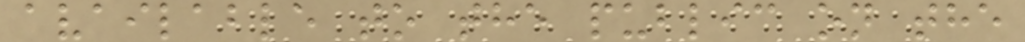available to the public on the
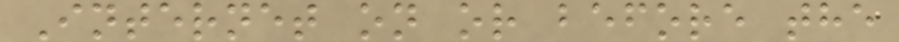Internet on or before the
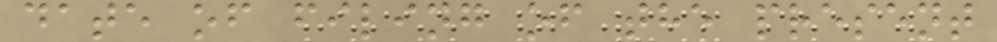date of filing of the present
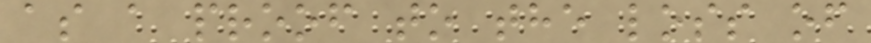as a proof to the loss of
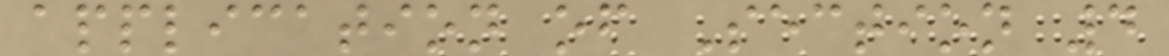application of Section 4
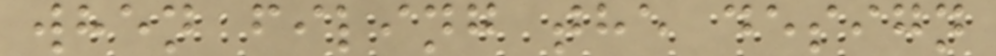when filing the design
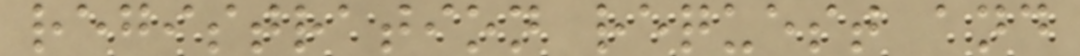registration request and
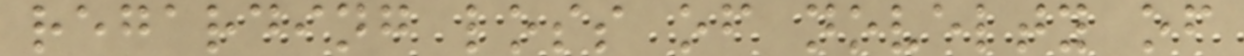regarding loss of novelty of
